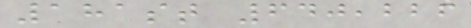181st 640,226
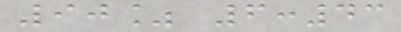90% 6:43
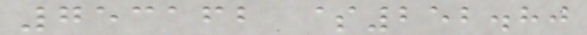753162 $252.80
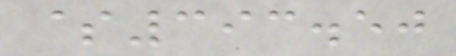$393.50
